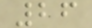26
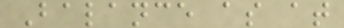Balance as at
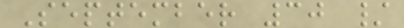September 30 /
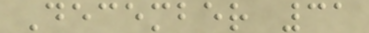December 31
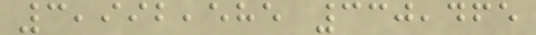3,992,585 330,465
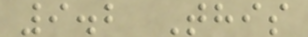9.2 This
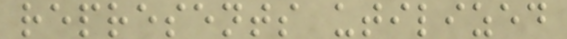represents utilized
